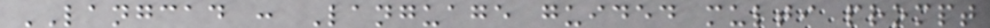LANGCAD : Language guided multi prompt
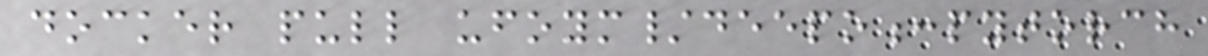docker pull ufoym/deepo:pytorch
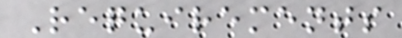Requirements
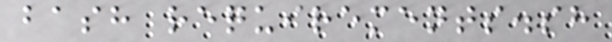bash requirements.sh
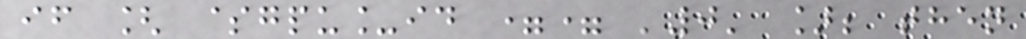if [ $gpu_id == '0' ]; then
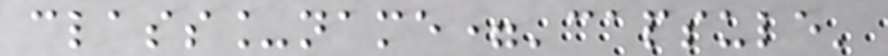class_name='capsule'
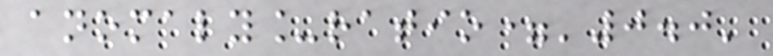anomaly_ratio='0.0'
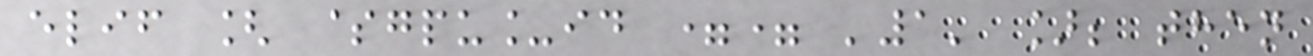elif [ $gpu_id == '1' ]; then
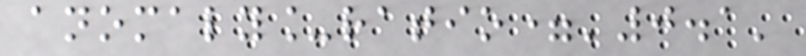anomaly_ratio='0.1'
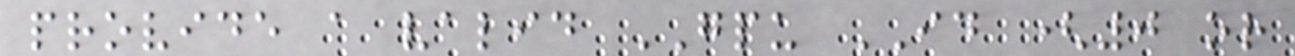provide a valid GPU ID (0 or
